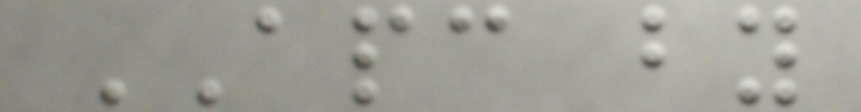APC by
